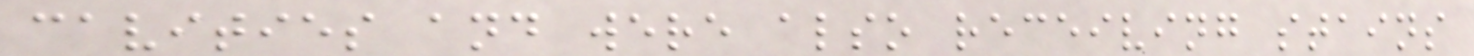cavities and were also receiving stains
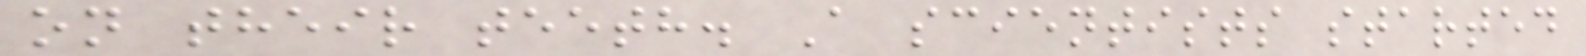on their teeth. A scientists started
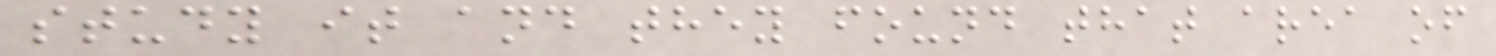study it and they found that area of
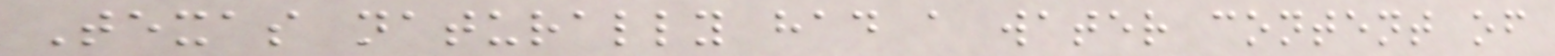Texas naturally had a water content of
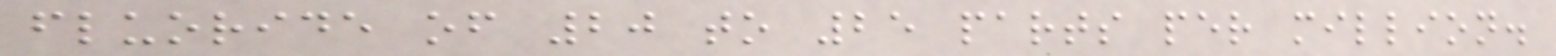fluoride of 20 to 25 parts per million.
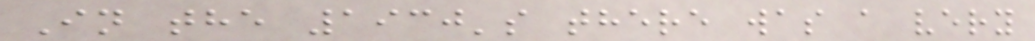In the 1930's there was a very
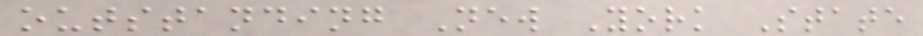outstanding New York State
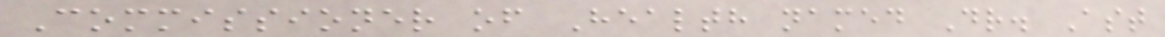Commissioner of Health named Dr. Ast
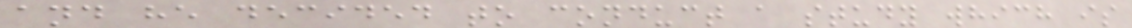and he decided to conduct a study which is
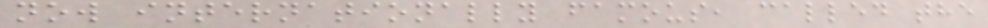now internationally famous, called the
